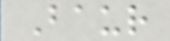Baur
